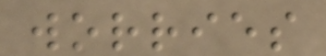worries
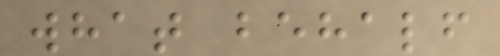what behalf
